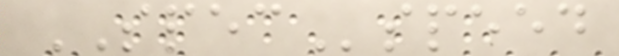SPECspeed
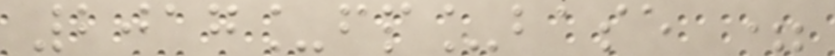2017_fp_base =
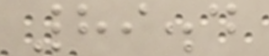89.4
